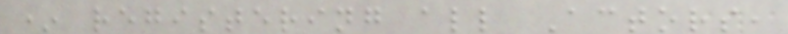* registering all Actors,
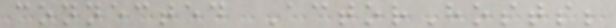connected ActorHosts;
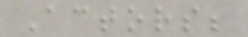Actors;
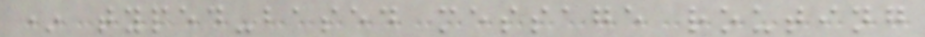* typed-based message routing
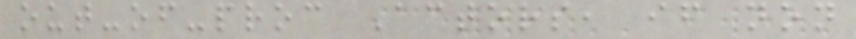out-of-proc Actors, if non
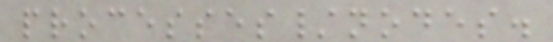processes/nodes.
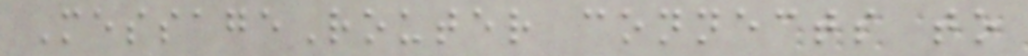MessageRouter connects to
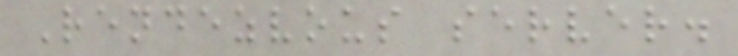Rendezvous server.
